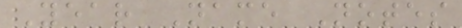Year Name Notes
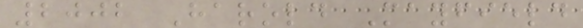2002 Harold Mayfield
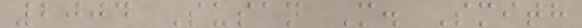2004 Susan M. Smith
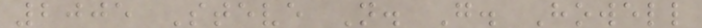2005 Steve N. G. Howell
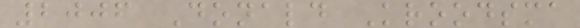2006 Donald Kroodsma
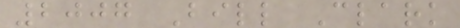2007 Bill Clark
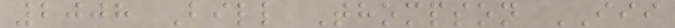2008 Bill Thompson III
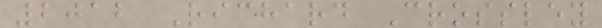2012 Richard Crossley
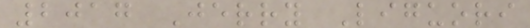2017 Jerry Liguori
